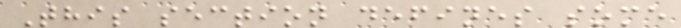This section defines some
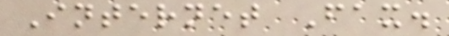Internet Fax.
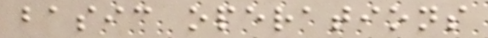basic operations
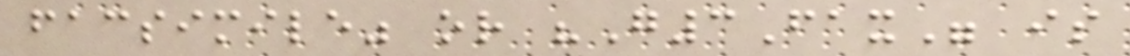facsimile" or "G3Fax" is
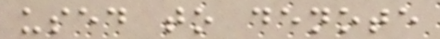used to denote
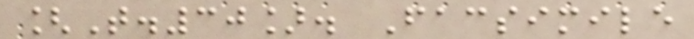[T.30]. Facsimile
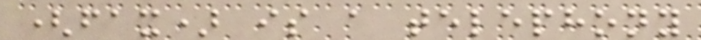(fax) is a telephony
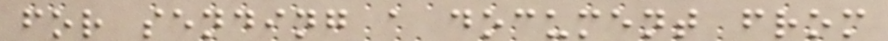for sending a document from
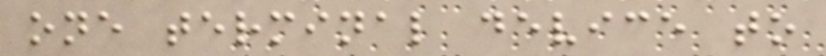one terminal device to
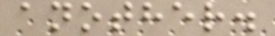another.
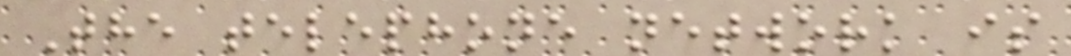The telephone network is
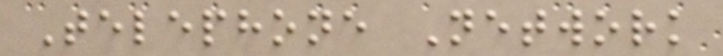Telephone Network
